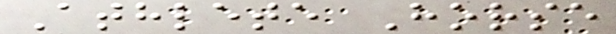Athlete Horse
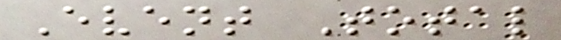Event Total
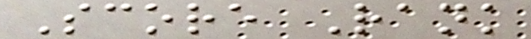Score Rank
